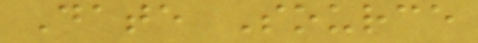Date Source
